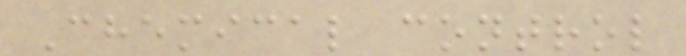Chemical control
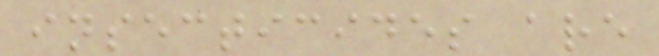insecticides are
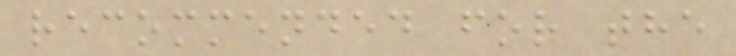recommended for the
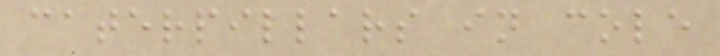caterpillars in cole
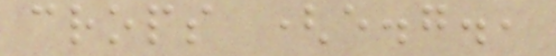crops (e.g.,
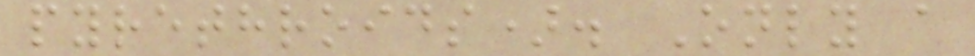pyrethroids). Only a
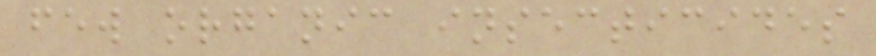few organic insecticides
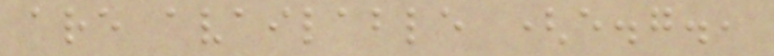are available (e.g.,
